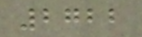2722
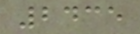2435
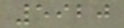5920
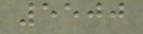5500
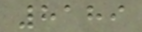8189
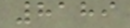8189
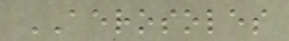AEROSOLES
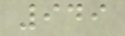949
